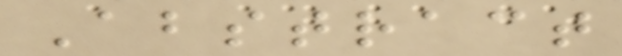Abstract
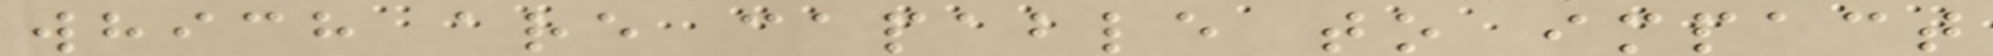which are capable to impact
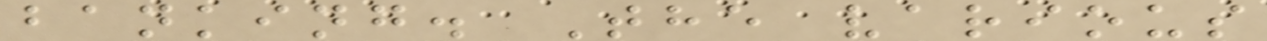banking. The various
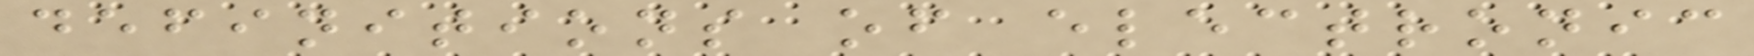definitions of electronic
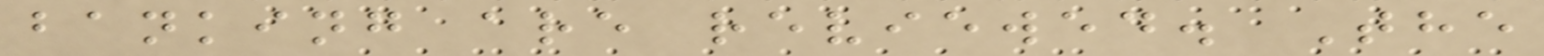banking are reviewed. The
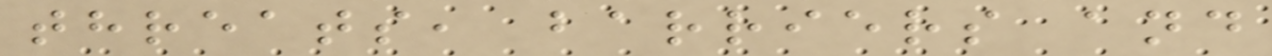threats, barriers and
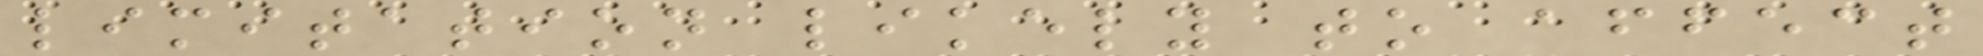limitation likely to affect
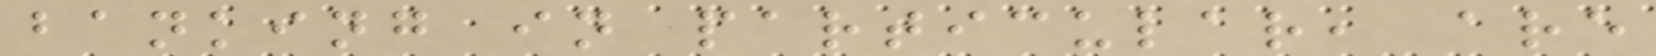banking in particular, are
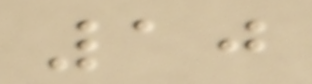10
